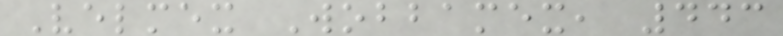Velmex Wobbamex, 443
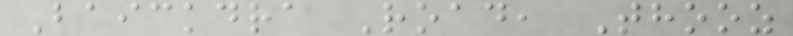Baickdra Road, Thooz
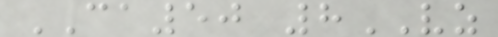CA50 8VZ
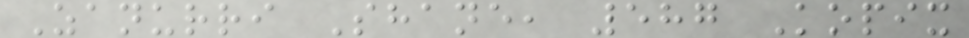Zanurri Shane, 587 Kopix
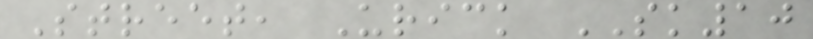Street, Urick SK10
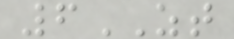6ZT
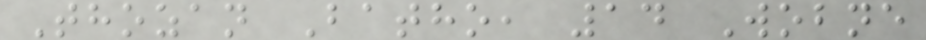Thozan Batho, 14 Wobne
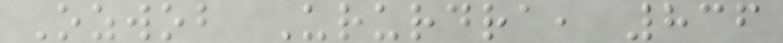Ozwob Ururdra, 836
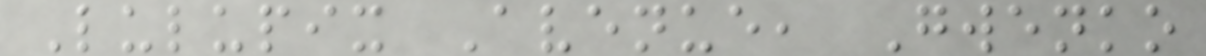Lulupix Avenue, Gwenko
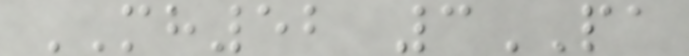MH52 3PA
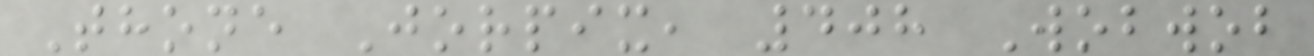Thone Jorpix, 408 Wobwob
